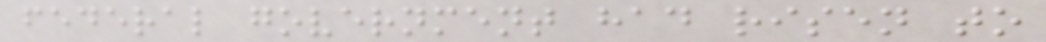federal government had risen to
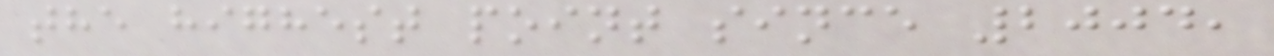the highest point since 2004,
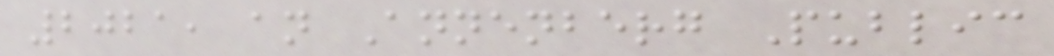2021, an Annenberg Public
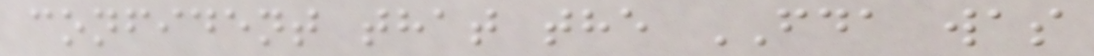confident that the FDA was
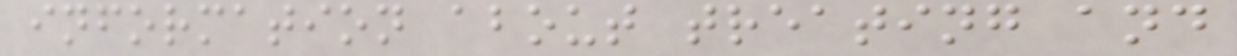information about treating and
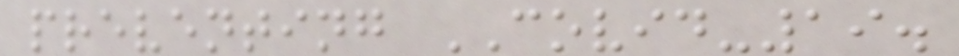preventing COVID-19.
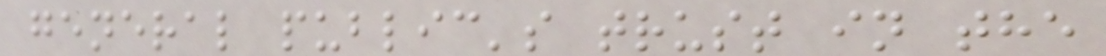general public's trust in the
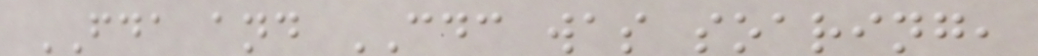FDA and CDC was soaring,
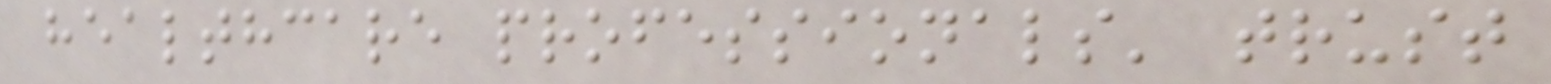healthcare professionals' trust
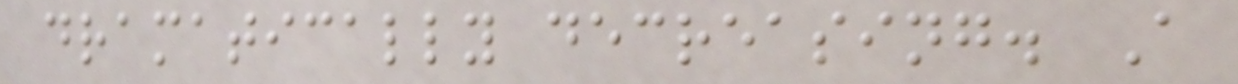dramatically decreasing. A
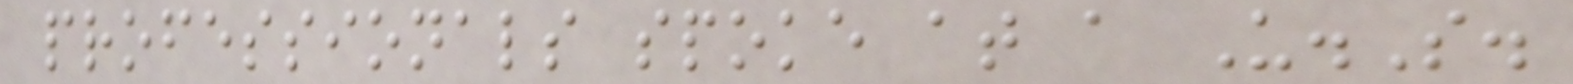professionals spoke at a U.S.
